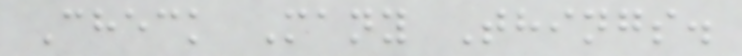Check Many Things.
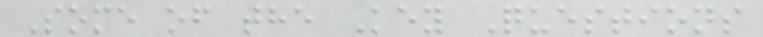Some of the Key Questions
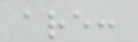are:
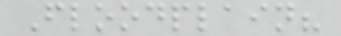Floodplain?
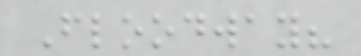Floodway?
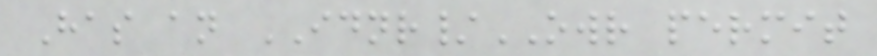Has an IDNR/OWR permit
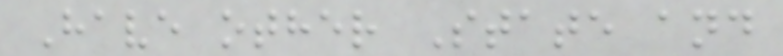Have other State and
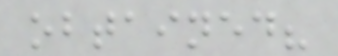obtained?
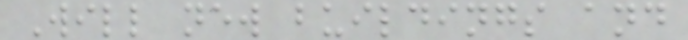Will new buildings and
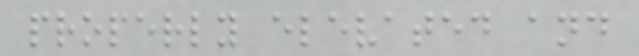properly elevated and
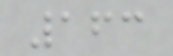163
